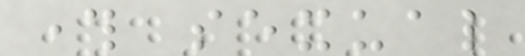through sexual
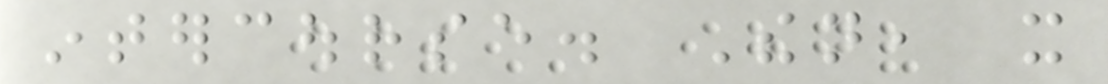intercourse. Then, it
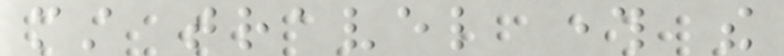must travel through the
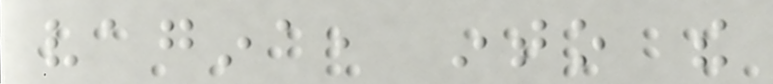vagina, into the
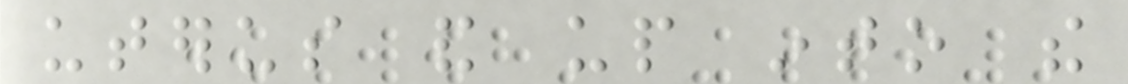uterus and up into the
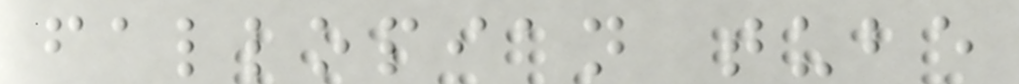fallopian tube
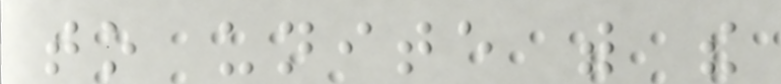to unite with the
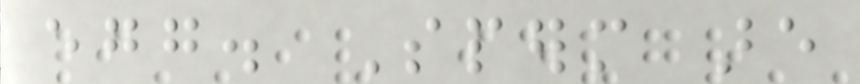egg. Sperm are
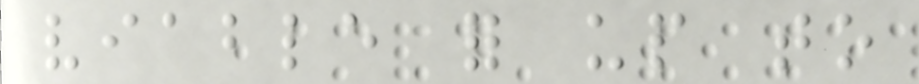viable for up to
